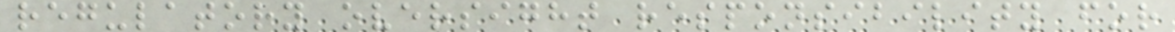regulatory oversight responsibility for
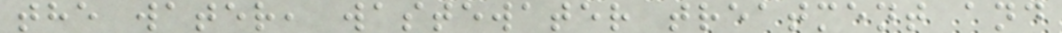the water, wastewater treatment and
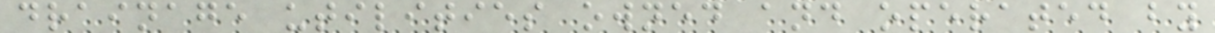drainage utilities owned and operated by
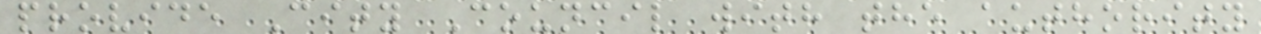provide City Council with the authority
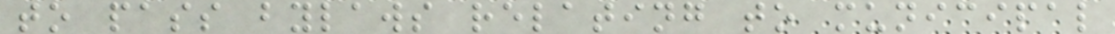to pass bylaws relating to municipal
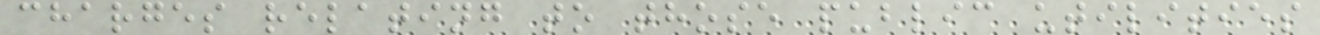charges relating to those public utilities
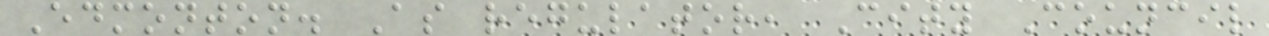Edmonton. As regulator, City Council
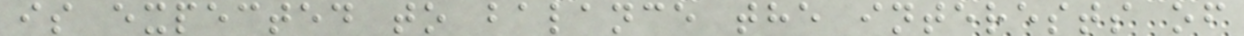is expected to balance the interests of
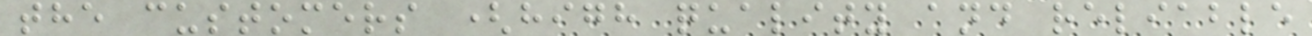the customers (high quality and reliable
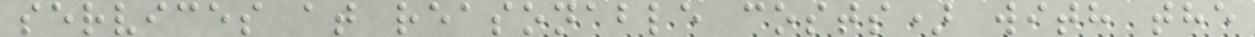services at reasonable costs) with the
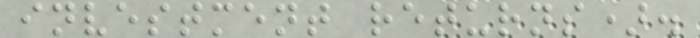investment returns).
